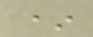*
